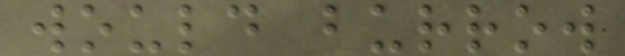would burrow
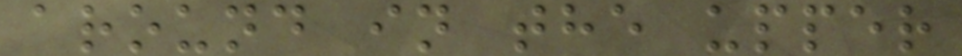around in the upper
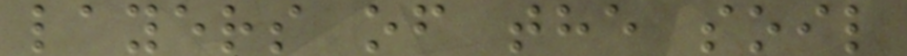layers of the soil
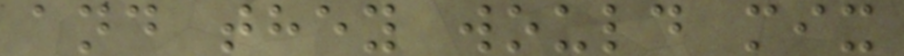and they would mix
